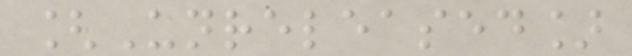[Unreleased]
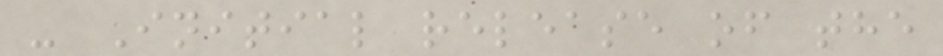- Initial release of the
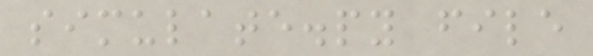simulate.py file
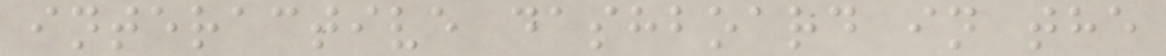interactive dashboard in the
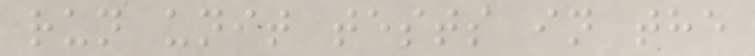run unit tests in the
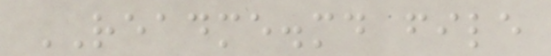README.md file
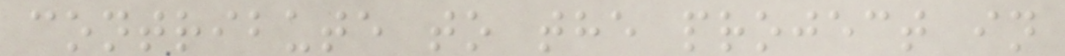contribute to the project in
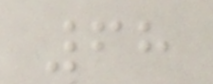68
